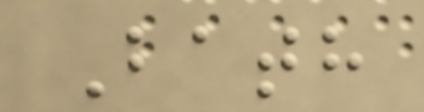Bath
